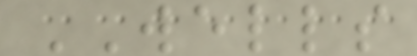WELLS
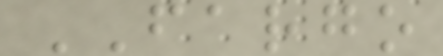FARGO
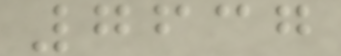7637
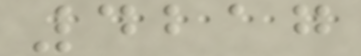4217
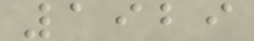1929
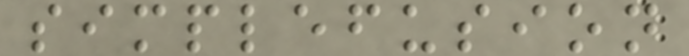simplefusion
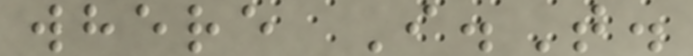where I.T.
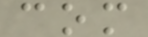com
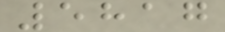5817
